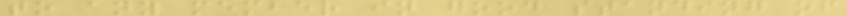to any member in good standing of
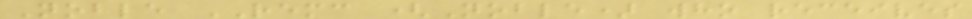Noble REMC (Noble) who receives
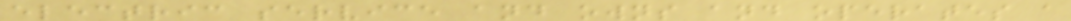electric service and owns and operates a
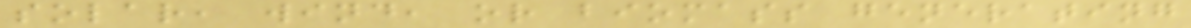solar, wind, or biomass generating
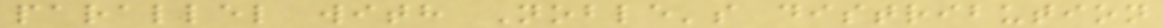parallel with Noble's distribution
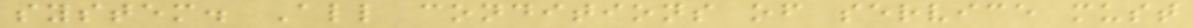system. All conditions of service must
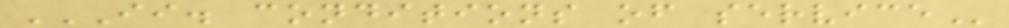II. CONDITIONS OF SERVICE
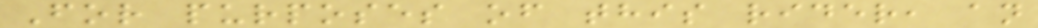For purposes of this rider, an
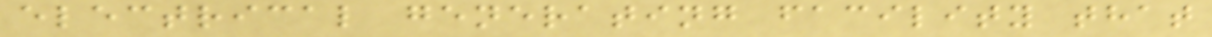electrical generating facility that
